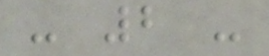- 2 -
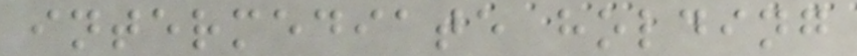intermediate holding
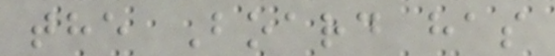the Board has
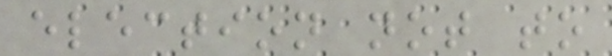election not to
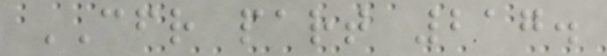CFR part 217.
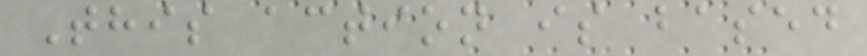This action is based
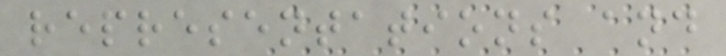representations and
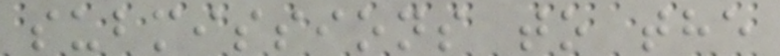submissions to the
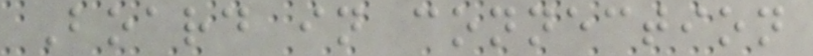Board in connection
